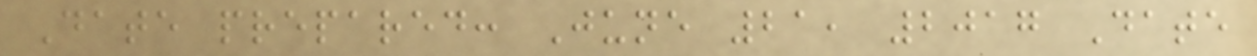Date prepared: June 21, 2017 Date
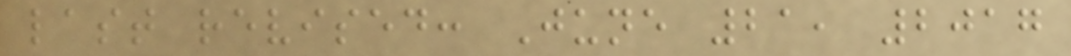last revised: June 21, 2017
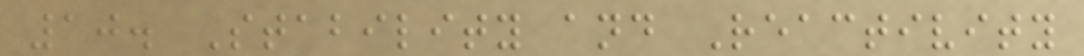10. Stability and Reactivity
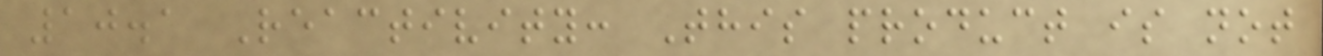10.1 Reactivity: This product is not
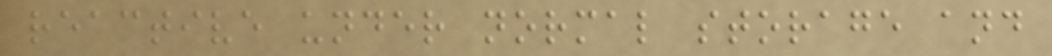reactive under normal storage and
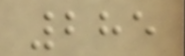285
